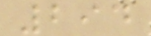294
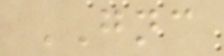GNC
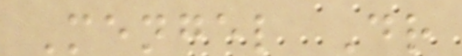Mengel Dr
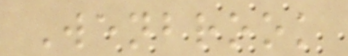Wenbrook
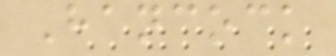Hancock
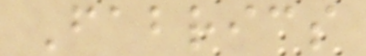Fabrics
